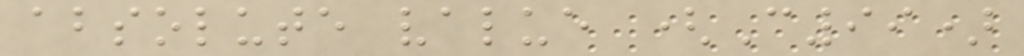absolute value (C99)
